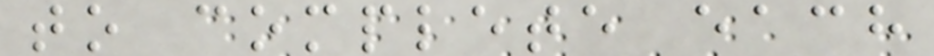to complete each
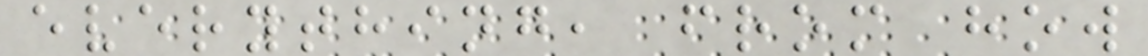everything, from how
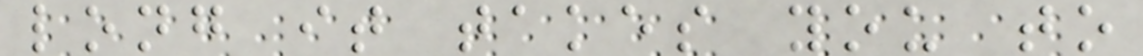long it takes you to
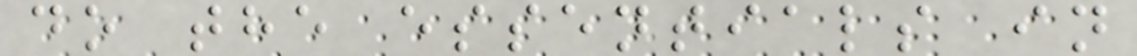do the essentials in
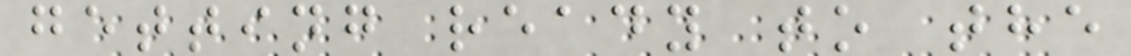getting ready to the
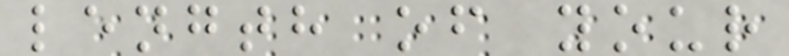length of your
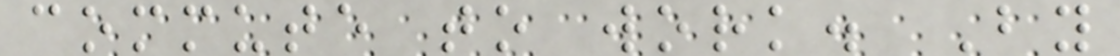commute to work. By
